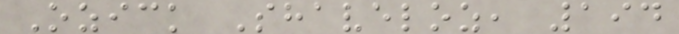Ozick Shaveloz, 194
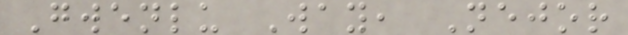Gwenlu Way, Nejor
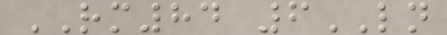RM84 6LN
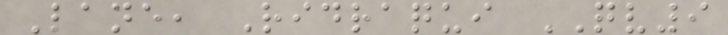Lane, Ridraqui QV9
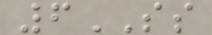6SS
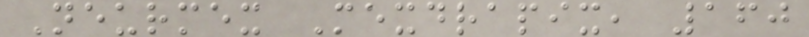Neurmex Mexdrapix, 160
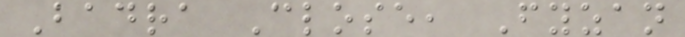Badra Close, Fyzan
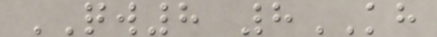QW8 8KH
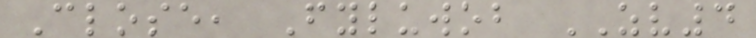Close, Fyluwob ZV4
